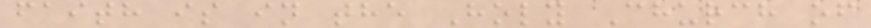faith is in the Holy Church of
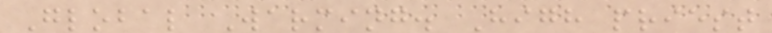Global Warming. High priest
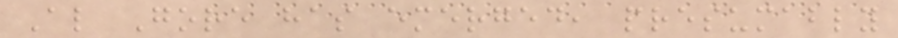Al Gore has emerged, presumably
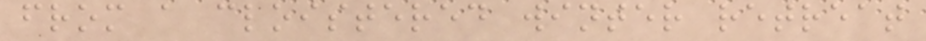from a cloistered winter retreat
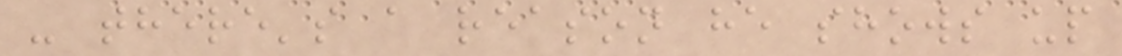- there's a reason he shows up
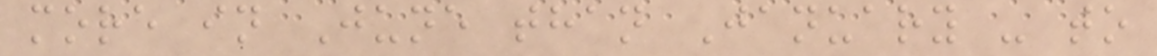more in June than January - to
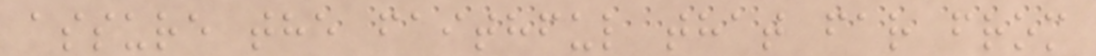assure the faithful that far from
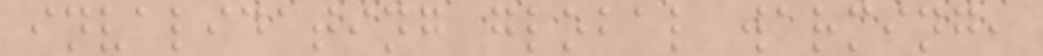invalidating global warming,
